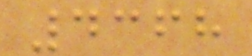4368
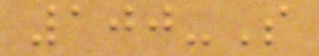100-S
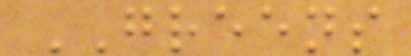GREENS
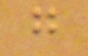g
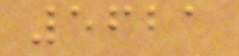5621
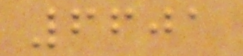6601
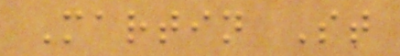Martin St
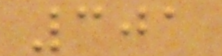301
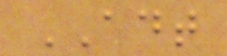ADT
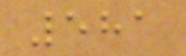581
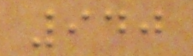940
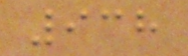938
